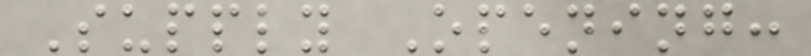Supply Opening:
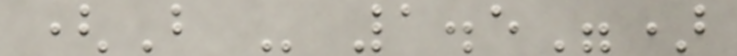(B - 1.5")
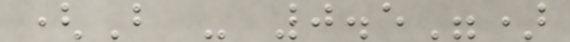(B - 0.5")
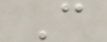C
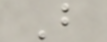B
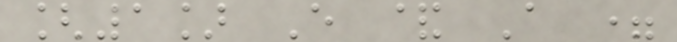[1] E & A =
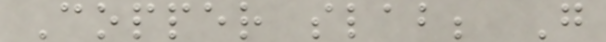Copper slab; G
